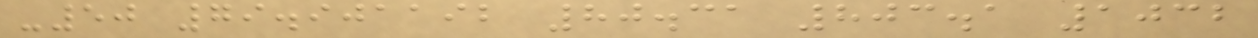-50 79.901192 80.31 803.1 1032
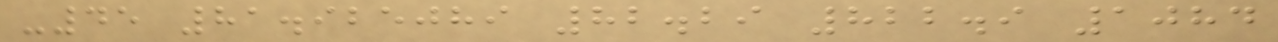-45 81.925089 82.29 822.9 1084
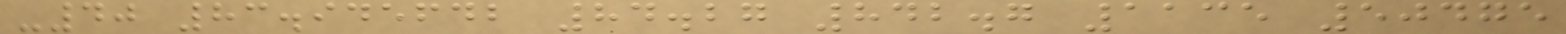-40 83.945642 84.27 842.7 1135 50475
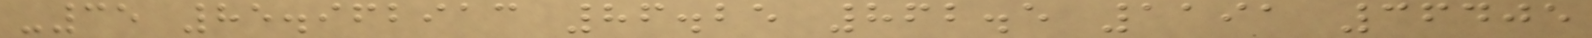-35 85.962913 86.25 862.5 1191 36405
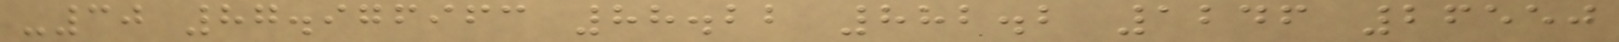-30 87.976963 88.22 882.2 1246 26550
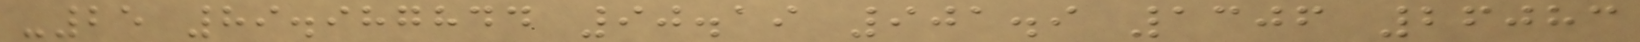-25 89.987844 90.19 901.9 1306 26083
